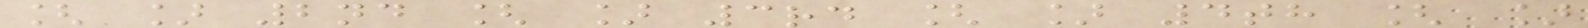[ ] 2nd [ ] 3rd [ ] 4th [ ]
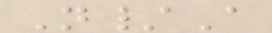N/A
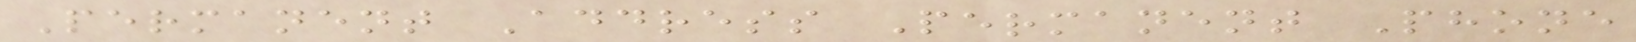Permanent Address Permanent Phone
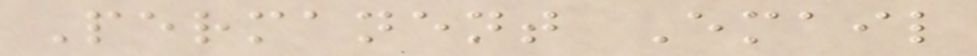Permanent Email
